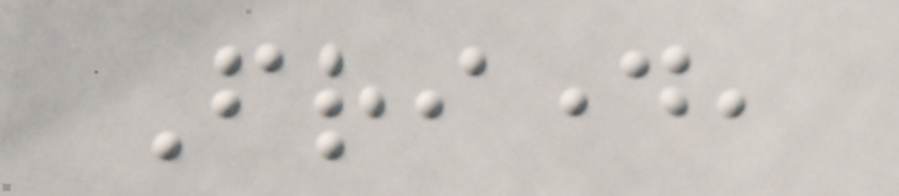Friday,
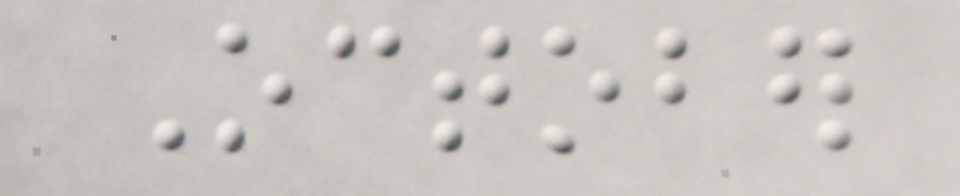October
